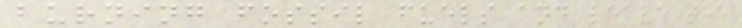burning fossil fuels and leave the
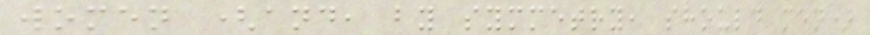women (and, by symmetry, should men)
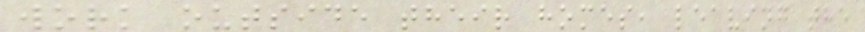work outside their homes, leaving the
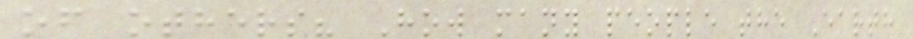of others? How many people the Earth
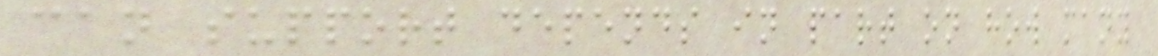can support depends in part on how many
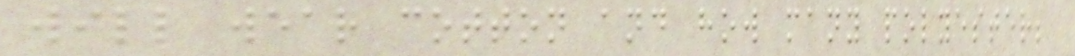will wear cotton and how many polyester;
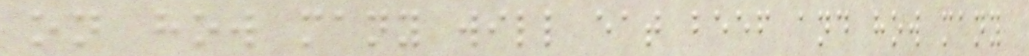on how many will eat beef and how many
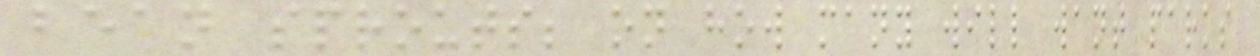bean sprouts; on how many will want parks
